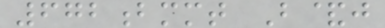672bmmt B&j
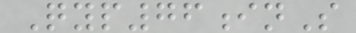Qyp76inS
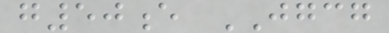g50e JGCG
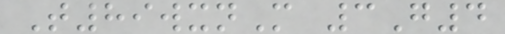T89wxnM 3G4
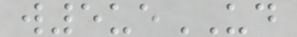w5ueUD
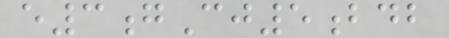e3gCj5bdb
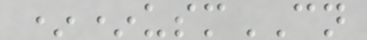**usmCN
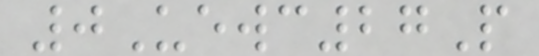0Uewc27P
